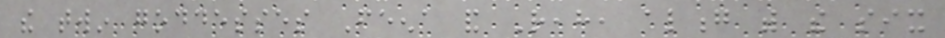the twin goddesses Feena and Reah, along with the six
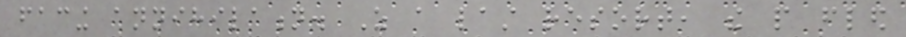facing annihilation. As a last resort, the people fled
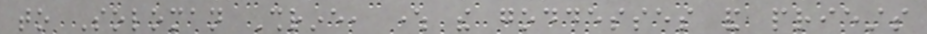to Soloman Shrine, where the goddesses and priests
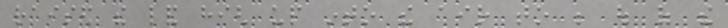raised the land high up into the air to be out of the
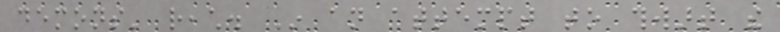demons' reach. In an attempt to thwart the
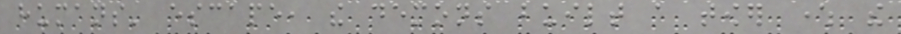humans' escape, the demons built a tower where the
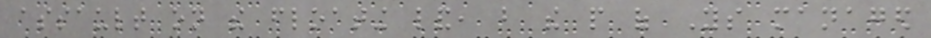assault on the floating land, but the people of Ys managed
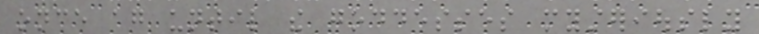once again until the goddesses mysteriously
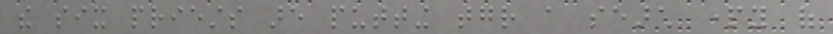the six priests are putting together a search party of
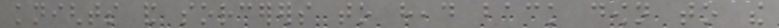knights and sorcerers to head back down to the
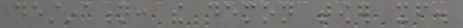destination: the demon tower itself.
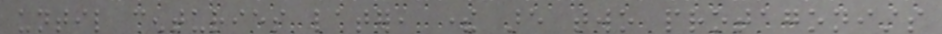until centuries later, there are two protagonists
